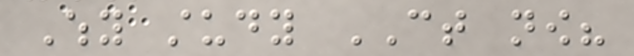Why study CT now?
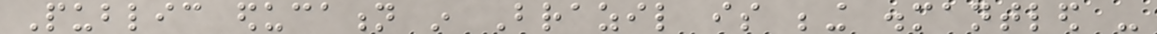Public education in Brazil is being dismantled -
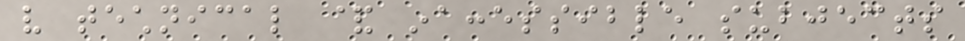very technical & inaccessible subjects
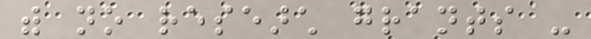with no research grants -
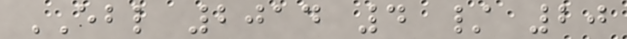EBL 2014 4 / 20
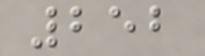252
